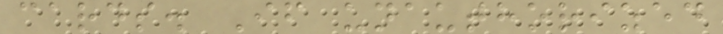cards. If unauthorized
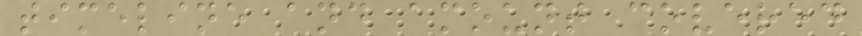timeline and amount covered
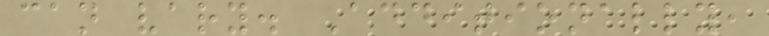can vary. Additionally,
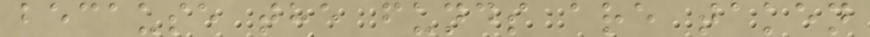because the funds are taken
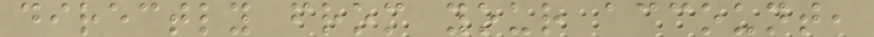directly from your account,
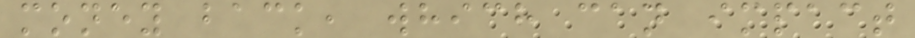money back, which can impact
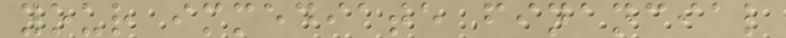your immediate financial
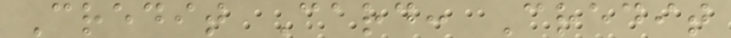Credit Card: Credit
